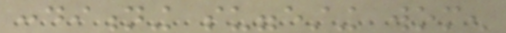conditioning suggesting women
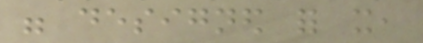were designed for it,
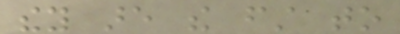they are the first to
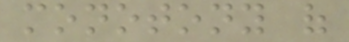monotony of
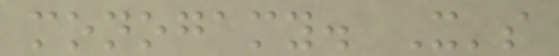monogamy. It's
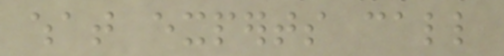what experts call
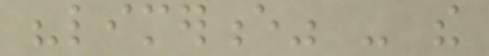"limerence" - the
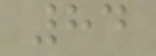84
